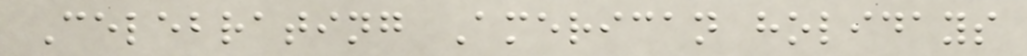Celebrating American holidays
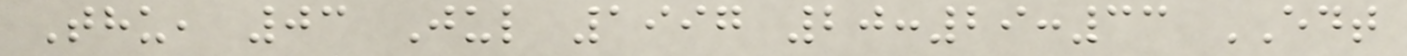Thu, 03 Jul 1997 20:29:33 EDT
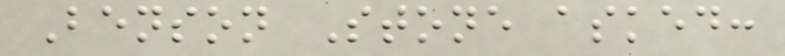Benson Stone asked:
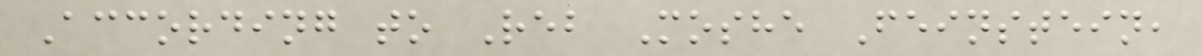According to Reb Moshe Feinstein,
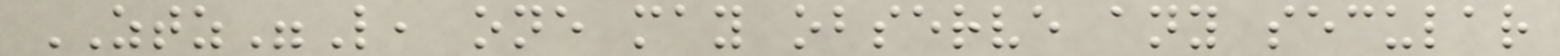ZTZ"L, one may observe any secular
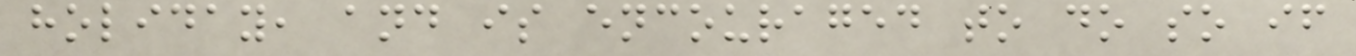holiday, and is encouraged to do so if
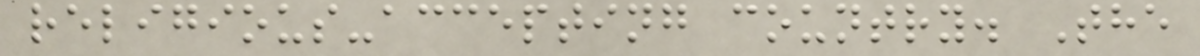religious-accepting country. The
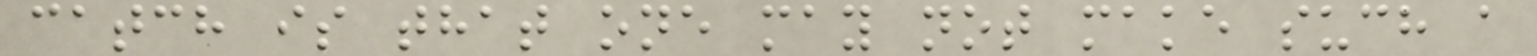catch is that one may not make such a
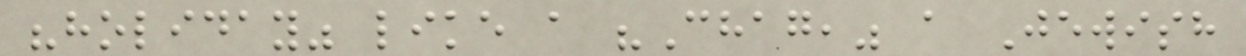"holiday" like a "Chag," a Jewish
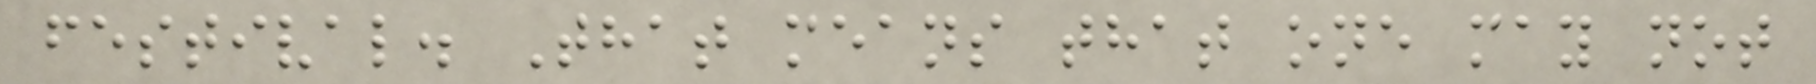festival. That means that one may not
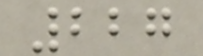227
